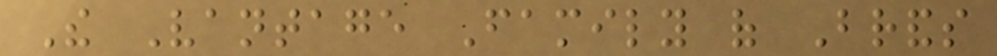The Vantage Family of Brands
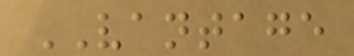VANTAGE
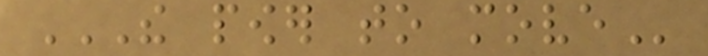THE POWER TO MOVE
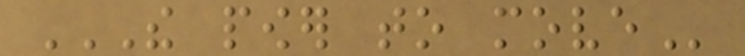THE POWER TO MOVE
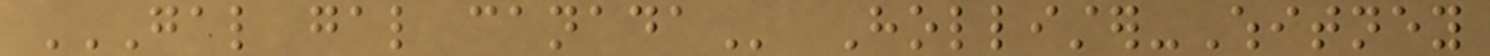GAL GAL CANADA Hollister-Whitney
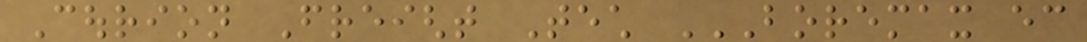Courion Freight Tech BOREMAX EC
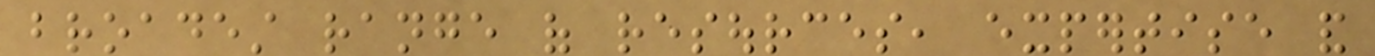broadest range of resources, expertise and
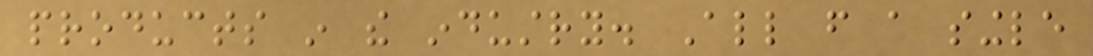products in the industry. All from a single
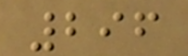296
